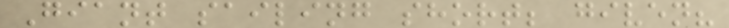Giant sailing short; given?
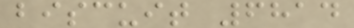biscuit 6814
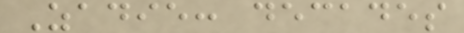Zadie: decades
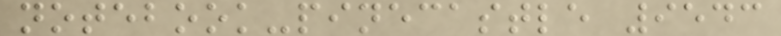notebook-pinecastle 9543
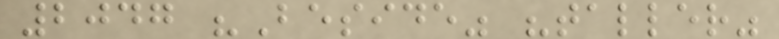2047 "Beside" "taller"
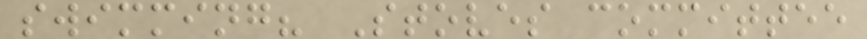swimming? Stoves committee
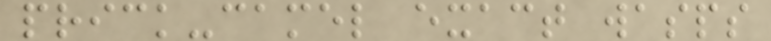prick-camel exact wasps
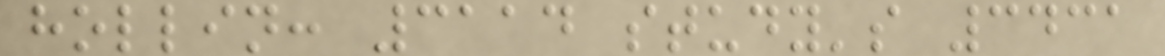hollin: 3114 study's 3431
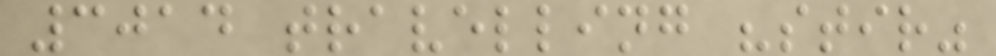3014 travelling "stir"
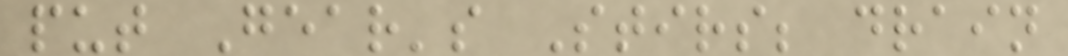put Gear's Stirs; drain
